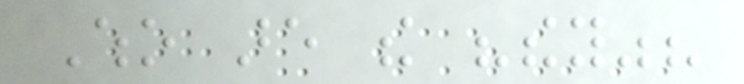Who are the "they"?
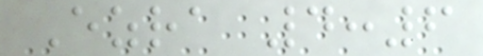Ezra 4:6
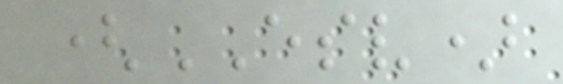(ESV)
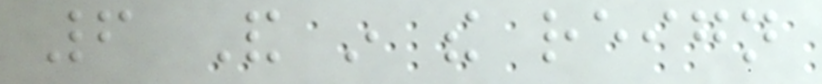6 And in the reign
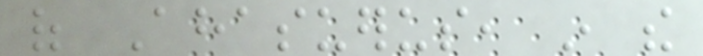of Ahasuerus, in the
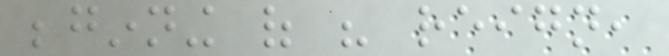beginning of his reign,
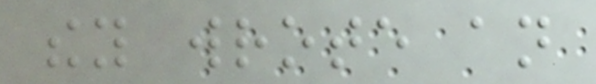they wrote an
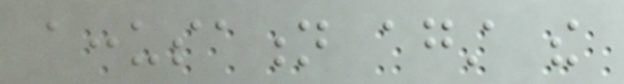accusation against the
